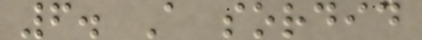6. A sordid
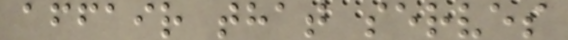affair that serves
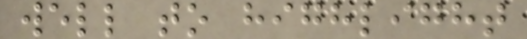well to highlight
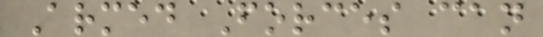Armed Forces can
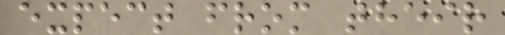expect from their
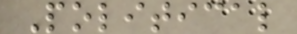Political
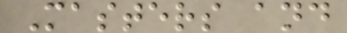Masters and
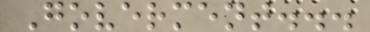Goverment...
